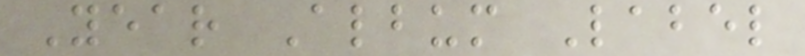Year Album Label
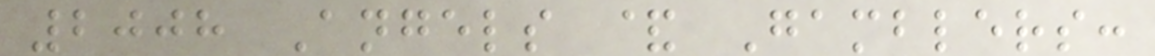2008 Angels & Gamblers:
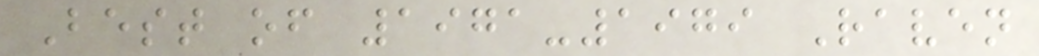Best of 1971-1979 Raven
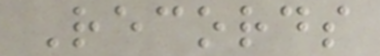Records
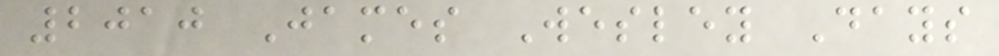2010 James Wesley Days
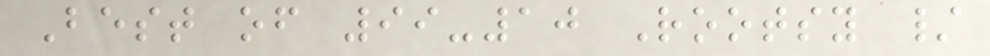Best of 99-10 Rootsy /
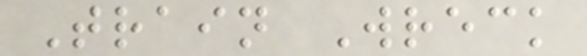Train Wreck
